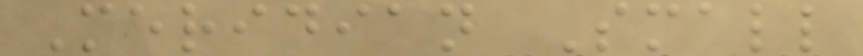Meridian Small
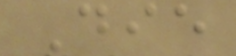Die
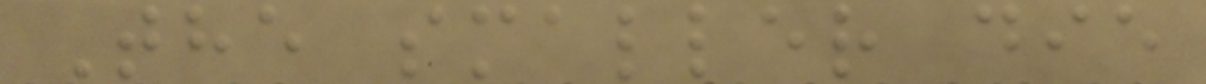The smaller die
